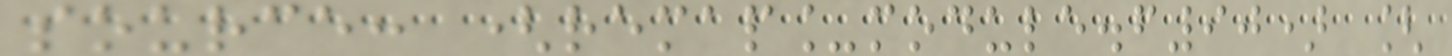source: (remap_module.f90) [
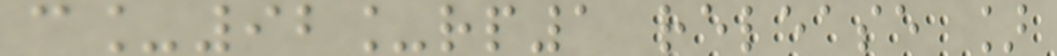c_92_rp1 release ]
